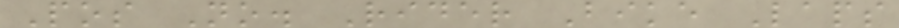Pos No. Rider Bike Laps
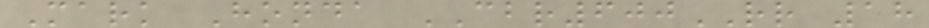Mark Honda CBR600RR 18
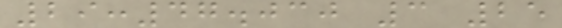29:47.030 3 25
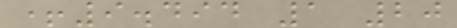+9.494 1 20
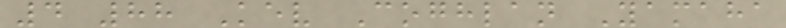4 88 Kev Coghlan Yamaha
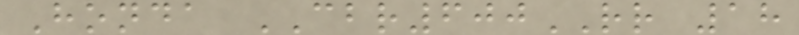Honda CBR600RR 18
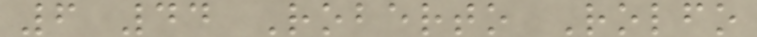6 44 Roberto Rolfo
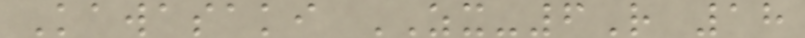Kawasaki ZX-6R 18
